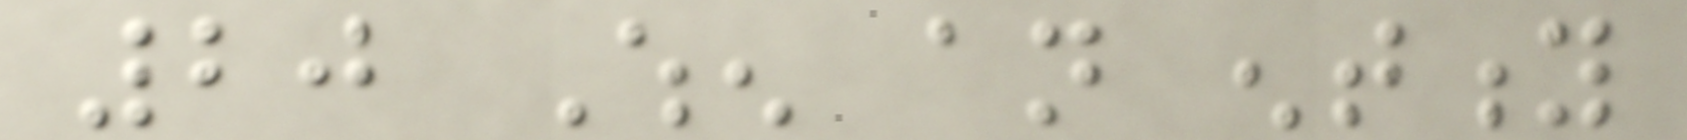20 When an entity
